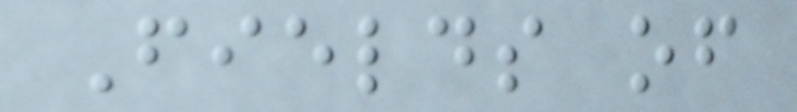Fields of
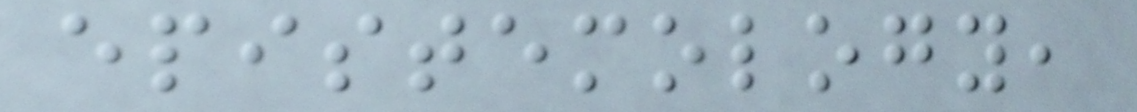epistemology,
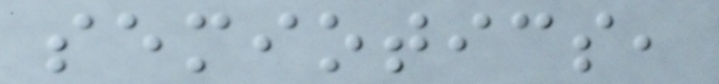semiotics,
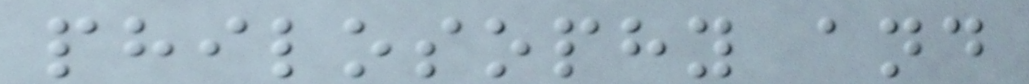philosophy and
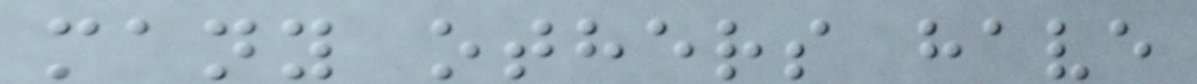many others have
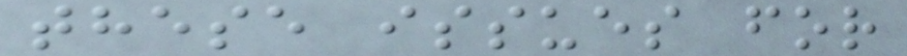these issues for
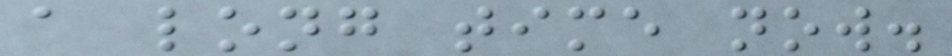a long time now.
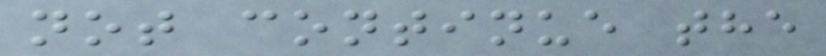not continue the
